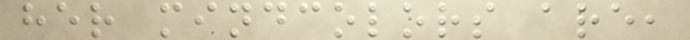her mindcolors are,
